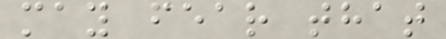may fear that
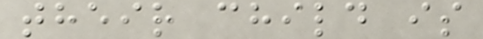their child is
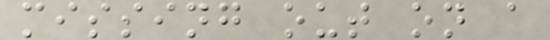missing out on a
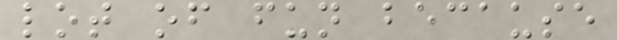lot of fun because
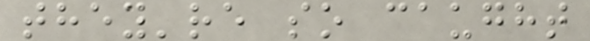they're so caught
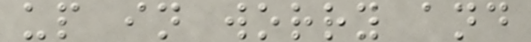up in worry and
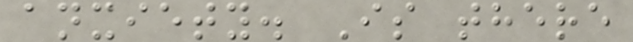anxiety. Is there
